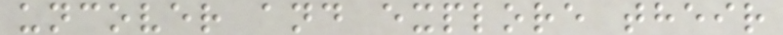uncover and explore their
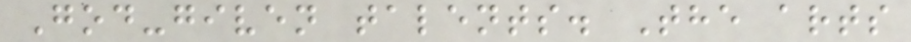God-given talents. The arts
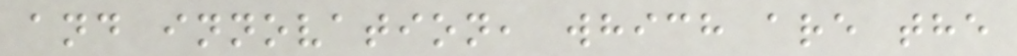and innovation, which are the
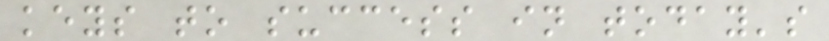keys to success in today's
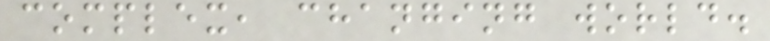complex, changing world.
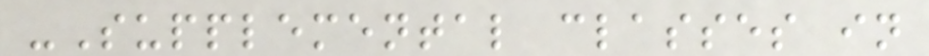-Supplemental classes in
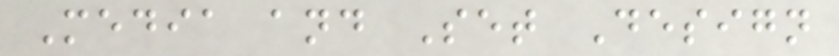Media and Set Design
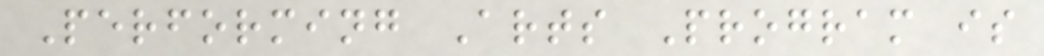Performing Arts Program is
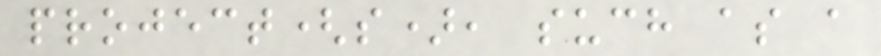project(s), such as a
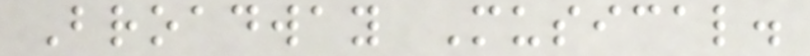Broadway Musical.
